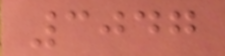3047
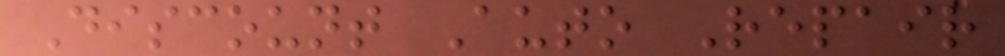Discount Auto Repair
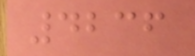4236
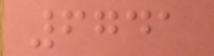6741
